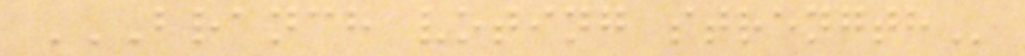BRANCH VOTING STRENGTH
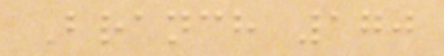Branch 170
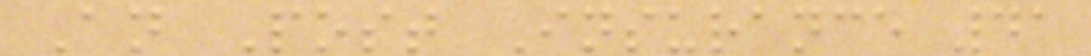An Post Insurance 41
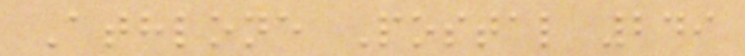Athlone Postal 249
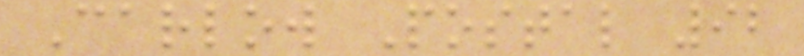Carlow Postal 92
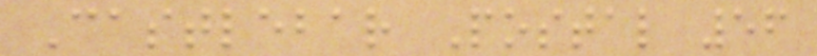Castlebar Postal 56
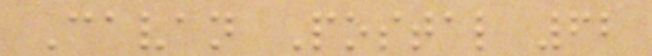Cavan Postal 62
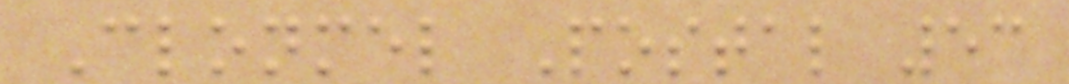Clonmel Postal 53
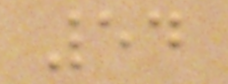54
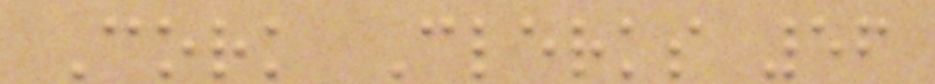Cork Clerks 56
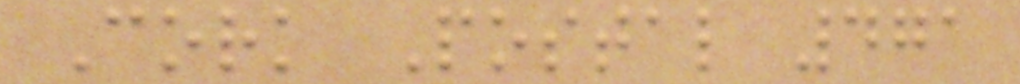Cork Postal 471
